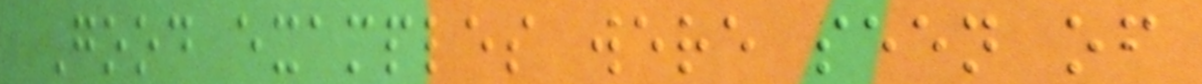Good examples were seen of
